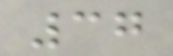37
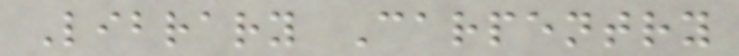Library Carpentry
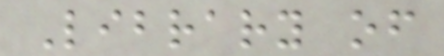Library of
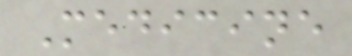Medicine
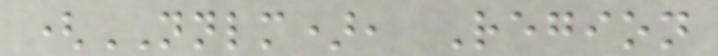(NNLM), Region
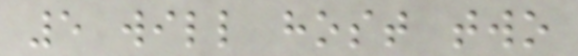5 will host two
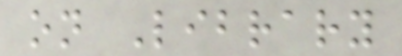on Library
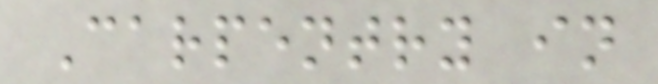Carpentry in
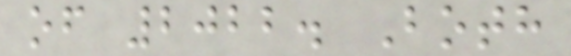of 2022. Both
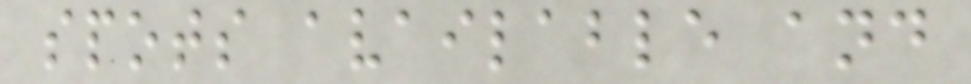spots available and
